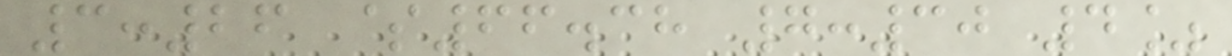3:26 $66.38 7:30 4%
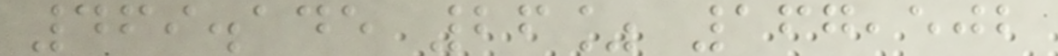469.145 26% 167,502
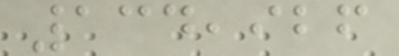134,926
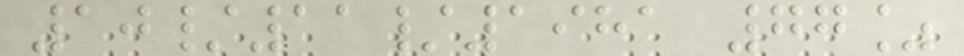10/11/1981 77%
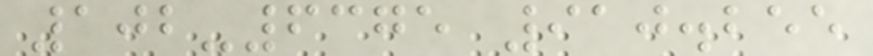102-6375 910.255
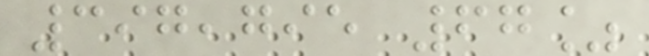397,795 67%
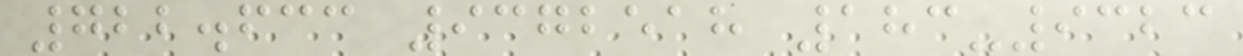722.633 9372518 183-9323
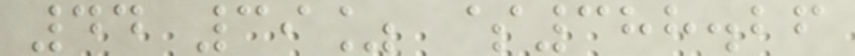44 39% $388.26
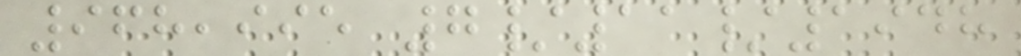968,995 7/11/1948
